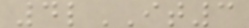4lIT3
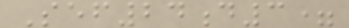Sef24d3=
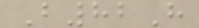B82H
